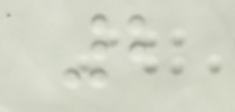2
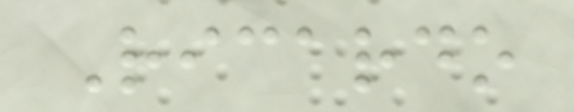Ricardo
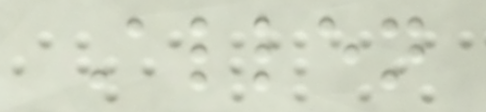Allen
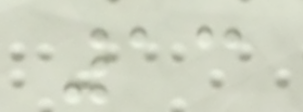13
